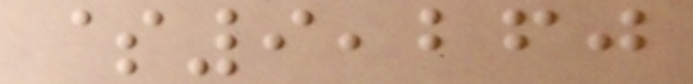$9,260
